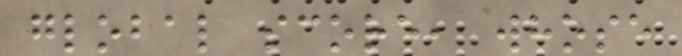global score, whose
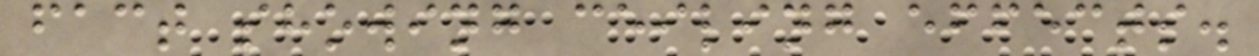fact showing ceiling effects.
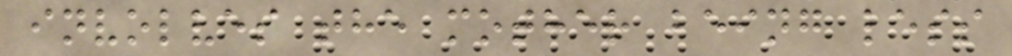involves the mother being less
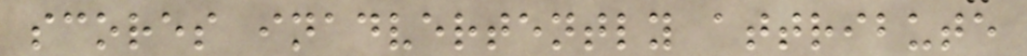scores inadvertently attribute
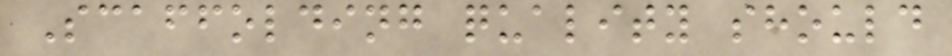Scaffolding quality should
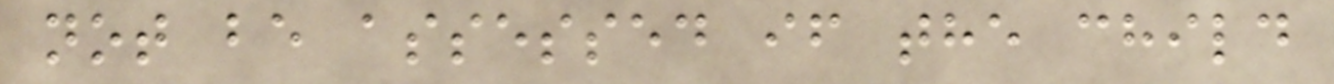not be assessed if the child
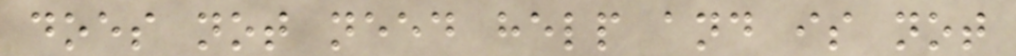does not need help and is not
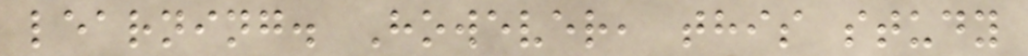learning. However, this study
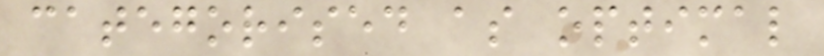categorised as optimal
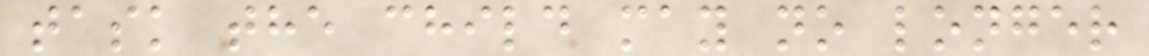task the child may no longer
